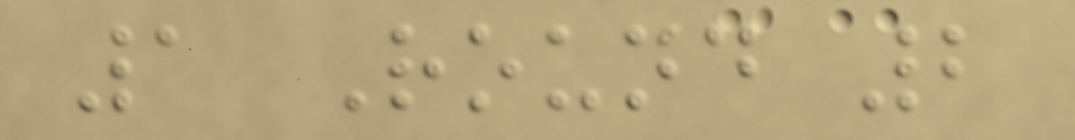1 Round 2
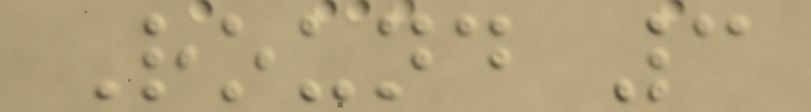Round 3
